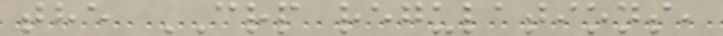the CRP regulations,
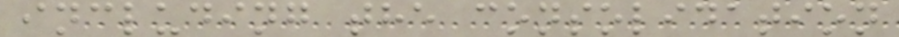including the consolidation
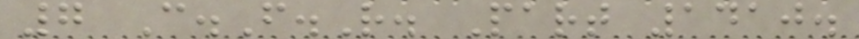7 C.F.R. Part 1410.
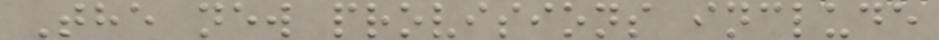The new provisions include
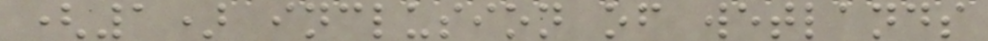(1) inclusion of wetlands
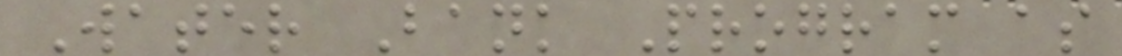Water Bank Program as
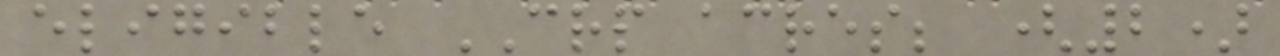eligible CRP acres; (2)
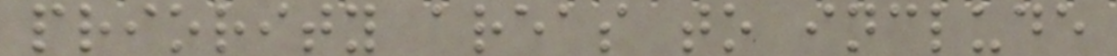priority areas to include
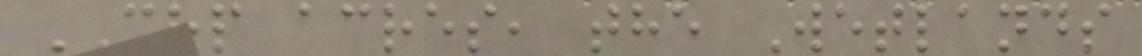CRP acres, the Wetlands
